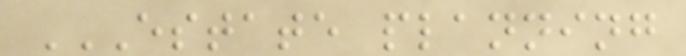ESTATE PLANNING
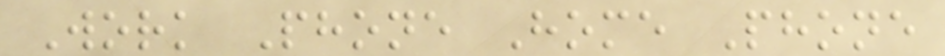Work Phone Home Phone
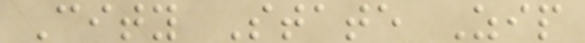City State Zip
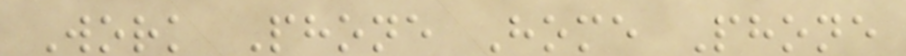Work Phone Home Phone
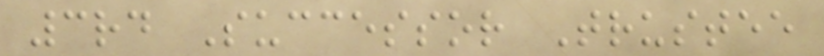3rd Successor Trustee
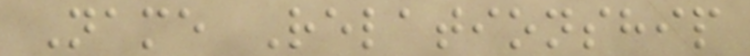Name Relationship
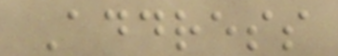Address
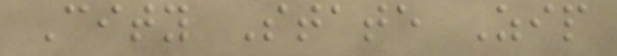City State Zip
